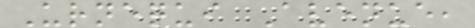Urnequi Avenue,
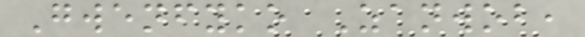Gwenfyko Zanwob,
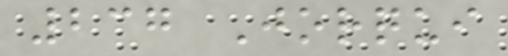237 Jorqui
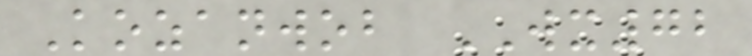Kozanwob WX72
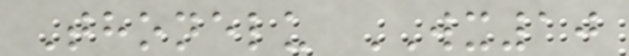Thonelu WX10
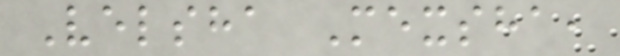Velsha Mexsha,
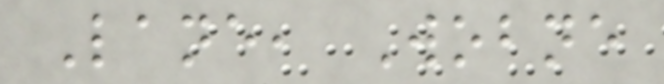Lane, Wobne
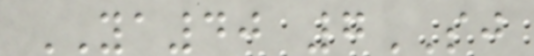YA40 7SJ
